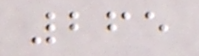265
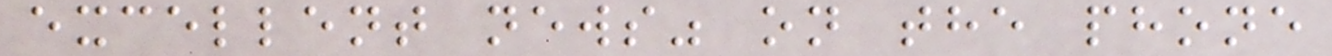excellent news" on the phone
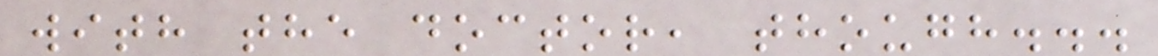with the doctor, though...
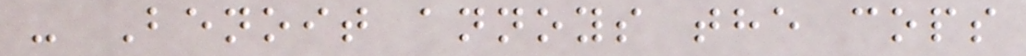- Benoit annoys the cops
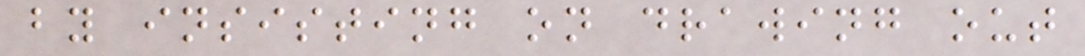by insisting on drawing out
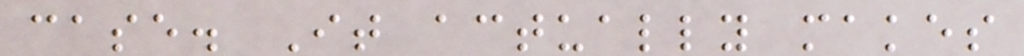case. It actually makes
